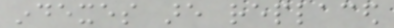indexes are replaced
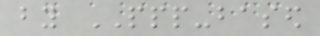by PPP-based
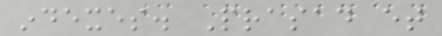indexes. Prasad et
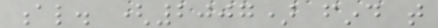al. (2007) find that
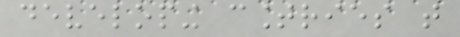developing countries that
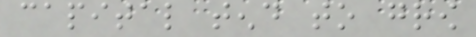capital tend to grow
